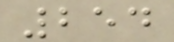254
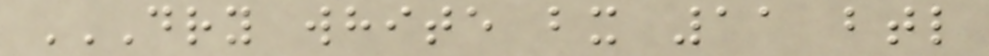DRY WHITE BX 11 BTL
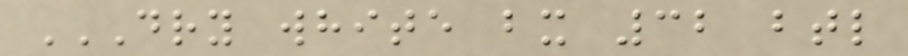DRY WHITE BX 32 BTL
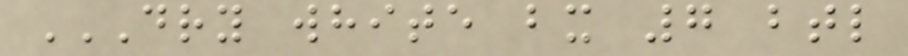DRY WHITE BX 7 BTL
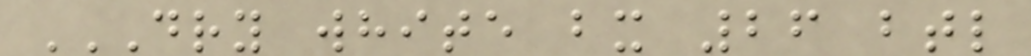DRY WHITE BX 26 BTL
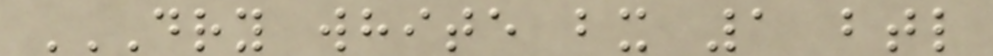DRY WHITE BX 1 BTL
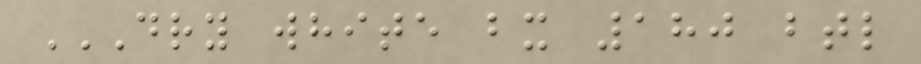DRY WHITE BX 180 BTL
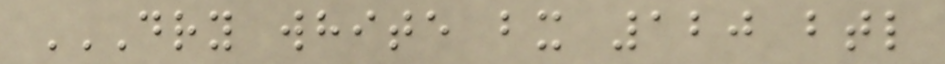DRY WHITE BX 120 BTL
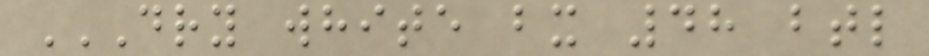DRY WHITE BX 48 BTL
